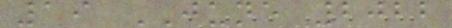19 JUNE 2022
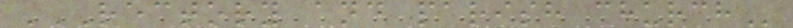RECTORY AND PARISH CHURCH
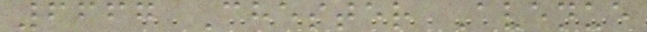6667 Chester Avenue
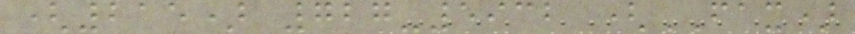(215) 727-5932 (FAX)
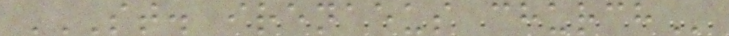ST. IRENAEUS CHURCH
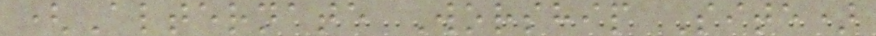(Alternate Worship Site)
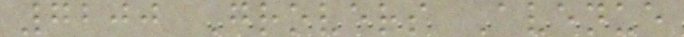7200 Grovers Avenue
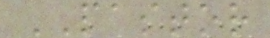PASTOR
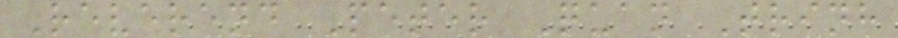Reverend Peter Quan Trinh
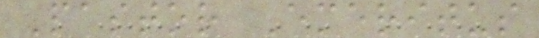Pastor Emeritus
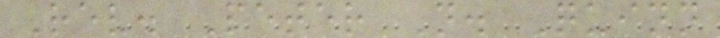Rev. Peter N. Quinn
